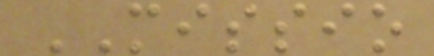MISSIO
